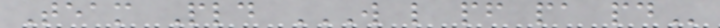Team Pld W L PF PA PD
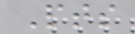Pts
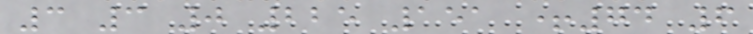3 3 0 225 151 +74 6
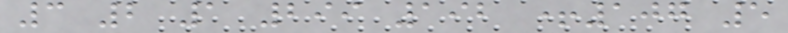3 2 1 299 192 +107 5
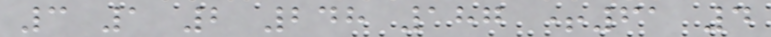3 1 2 248 187 +61 4
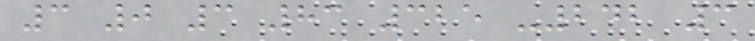3 0 3 83 325 -242 3
